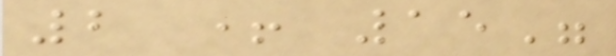2 + 15"
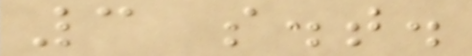3 s.t.
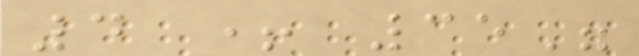4 + 35"
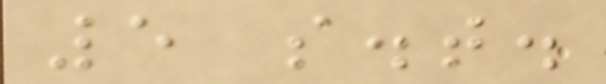5 s.t.
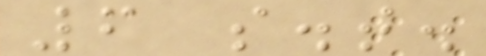6 s.t.
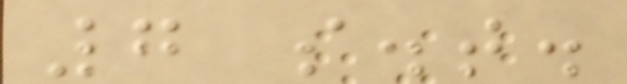7 s.t.
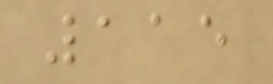115
